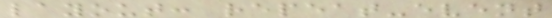layout: repeat-event
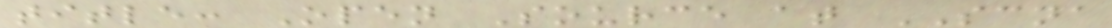title: Open Source at SCNA
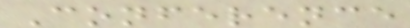Conference
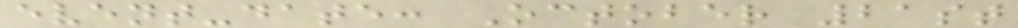event-date: October 21st
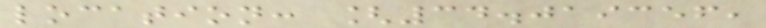location: [34.019356,
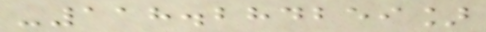-118.284259]
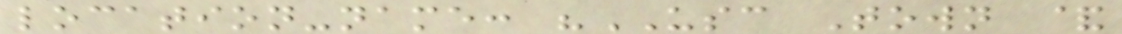location-name: "USC Town &
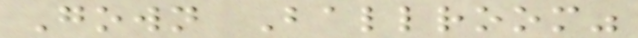Gown Ballroom"
